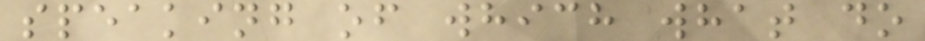speaking of which what do
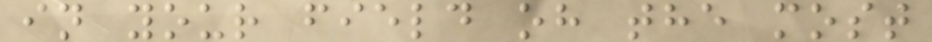in your field oh the most
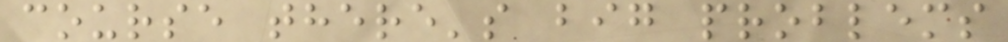course there's big problems
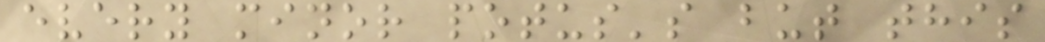every minor potus's but this
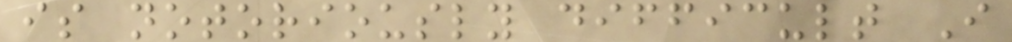is notoriously difficult I
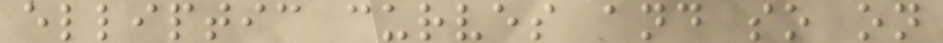elliptic curves and so on
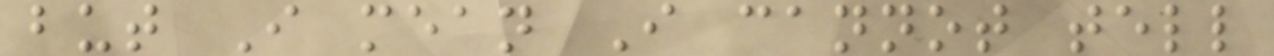but I mean I cannot tell
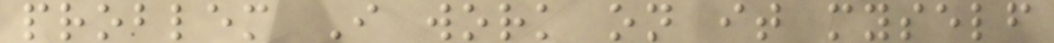problem I work on it myself
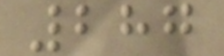287
